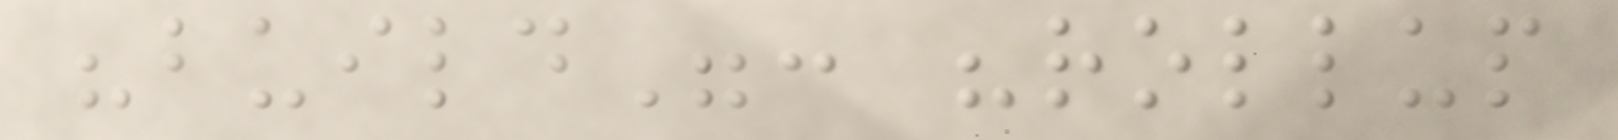"build": "rollup
